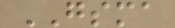GSMA
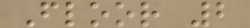Floor 2
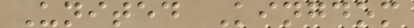United Kingdom
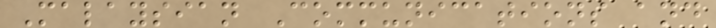Malaysian Communications and
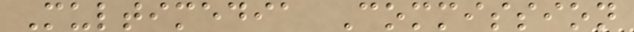Multimedia Commission
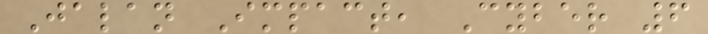Jalan Impact, Cyber 6
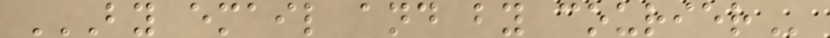BY EMAIL AND BY COURIER
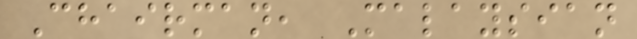Chairman, Malaysian
